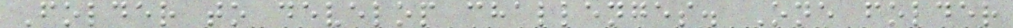Folder to develop challenges. One folder
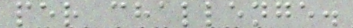per challenge.
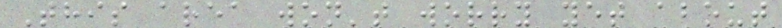This area won't worry yet about
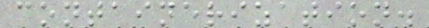containerization.
